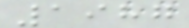1987
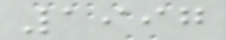1997
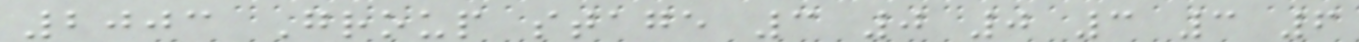2003 Group stage 3 0 0 3 3 6
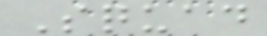Squad
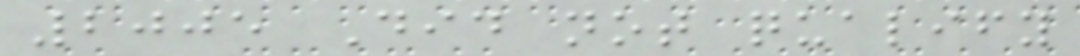2005 Did not qualify
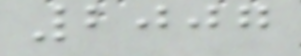2007
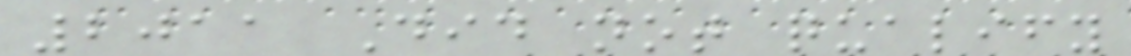2011 Did not qualify
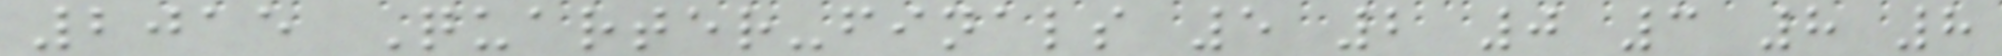2015 Quarter-finals 5 2 0 3 8 8
